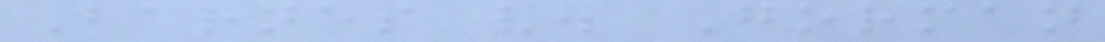Barnes v. Gorman
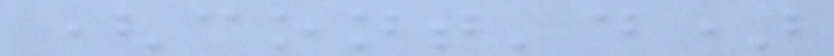(cont'd)
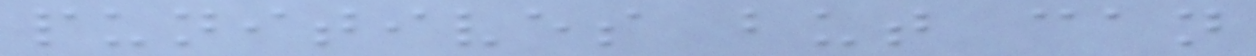punitives but can
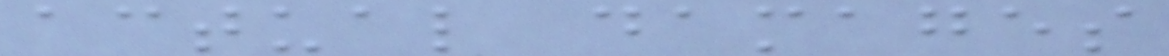actual damages
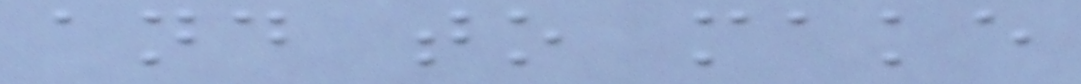and to make
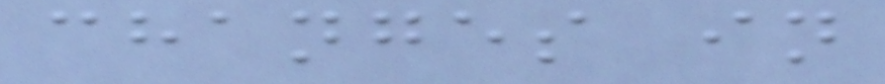changes in
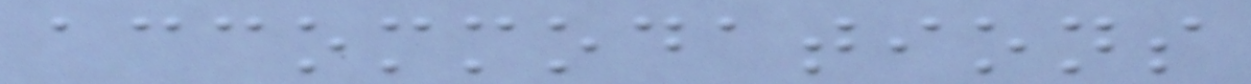accommodations
